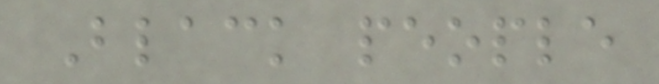Black people
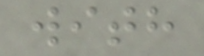with
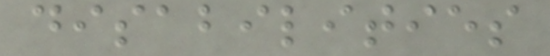disabilities
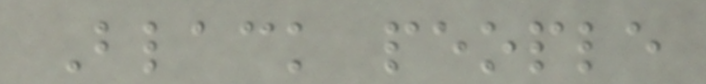Black people
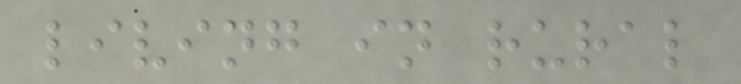living in rural
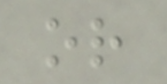or
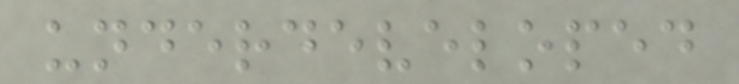underdeveloped
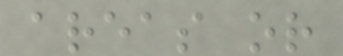areas or
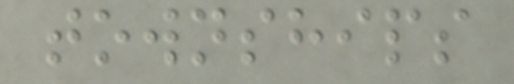townships
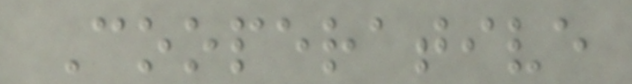Cooperative
